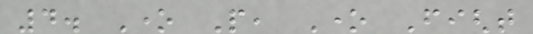4. One People, One Fight
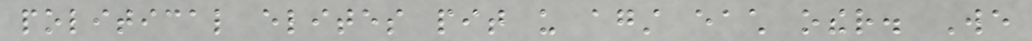political elites pit us against each other. We
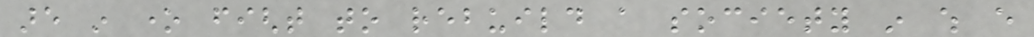are in one fight to rebuild a society in which every
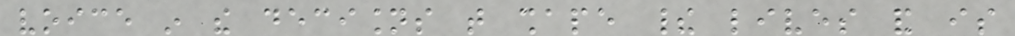voice in the decisions that shape their lives and is
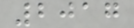2017
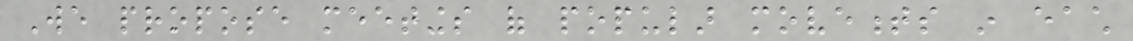We propose meetings of popular movements in each
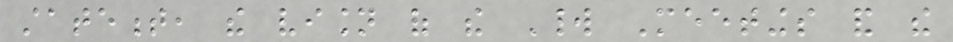statement, the vision of the World Meetings and the
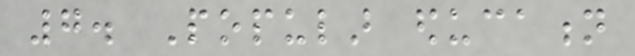7. Popular education
